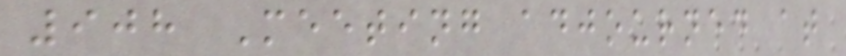908 Meeting adjourned at
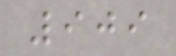909
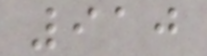910
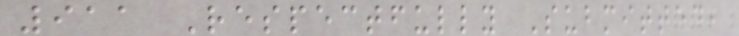911 Respectfully Submitted,
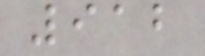912
